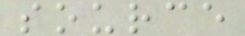source
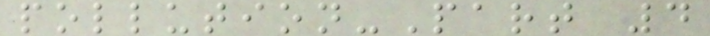pollution-Part 4
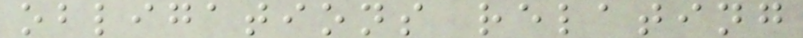obligations relating
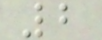2
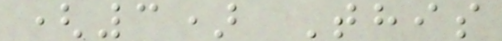(3) This
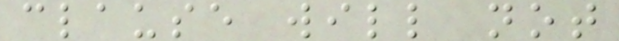clause will not
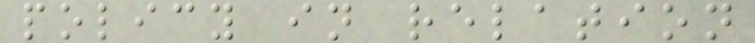policy in relation
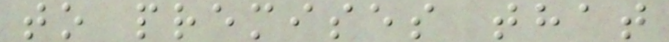to premises that
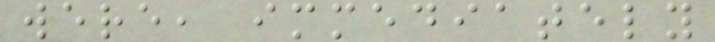were, immediately
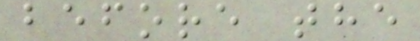before the
